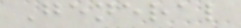General
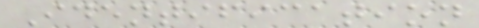Identification
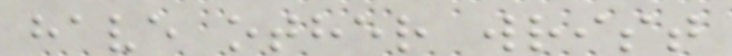have other wrist
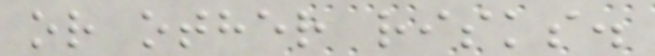or other risks.
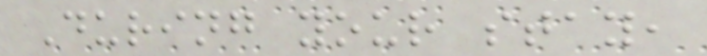During your stay,
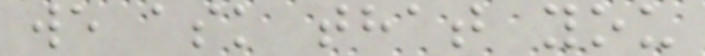we ask that you
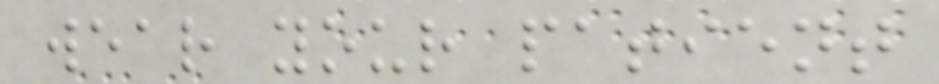wear your patient
